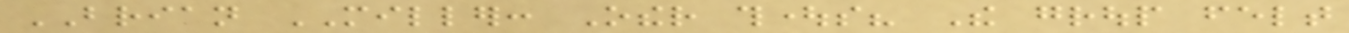BRIAN MILLER: Other thoughts? The group felt
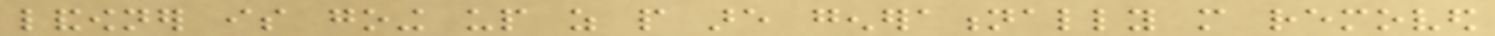landowner is going up as people are generationally more removed
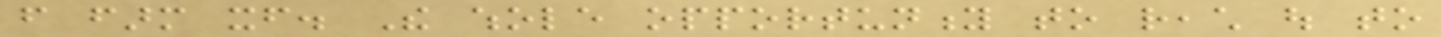from farm itself. The whole opportunity to reach out to
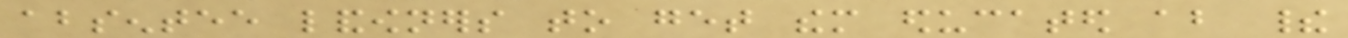absentee landowners to get them educated about their
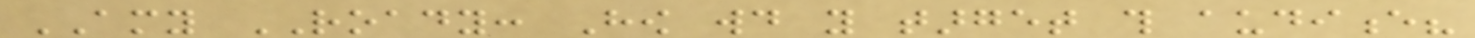AMY ROADY: How would you target this audience?
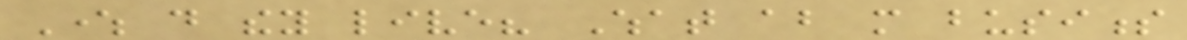Where do they live? What about more business
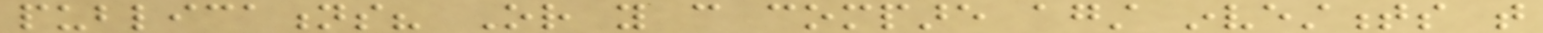publications? Or you can compare against investments that
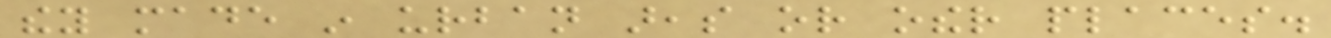they made in urban areas or other places.
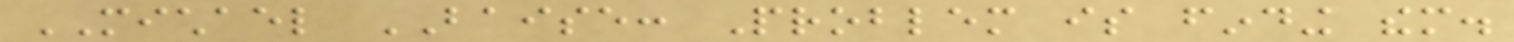MICHAEL BAISE: Problem is finding them.
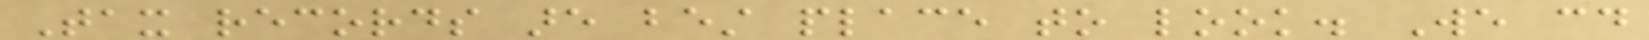Tax records are best place to look. We could
